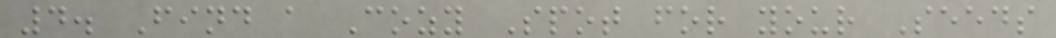4. Find a Cozy Spot for your Seeds
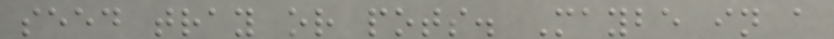seed tray or pots. Maybe in a
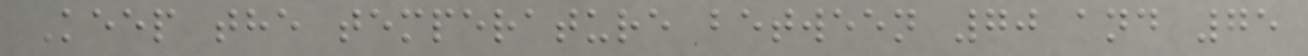Keep the temperature between 70 and 75
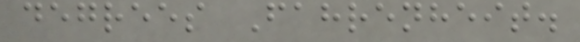degrees Fahrenheit.
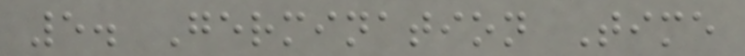5. Germination Time
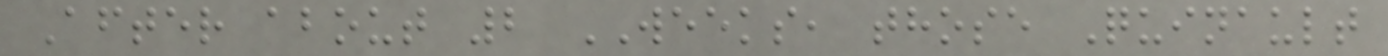After about 2 WEEKS, those Quinault
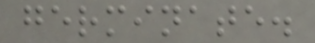germinate.
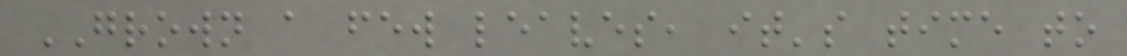GROWN a few leaves, it's time to
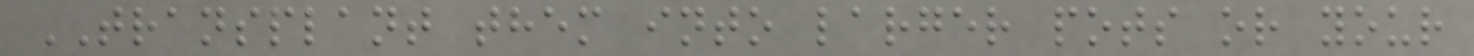TRANSPLANT them into larger pots or your
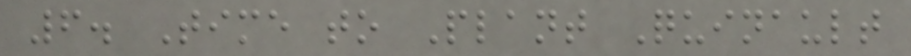6. Time to Plant Quinault
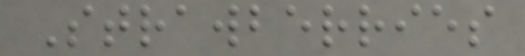Strawberries
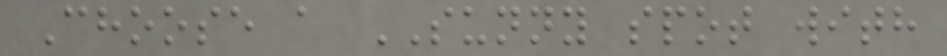Choose a SUNNY spot with
